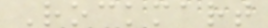Rockmart
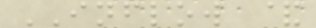INFLOW &
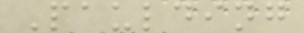Paulding
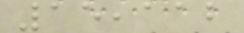15,112
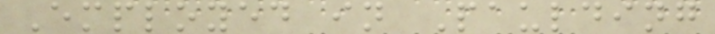Employed in Paulding
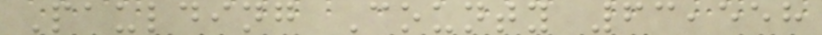Paulding County 63,558
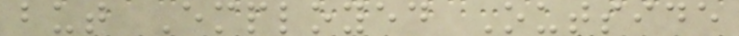but Employed Outside
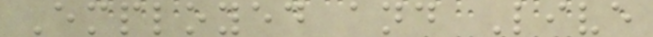Employed and Live
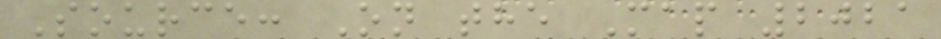Source: On the Map 2021
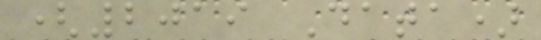(2019 Data)
